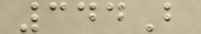344B
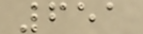651
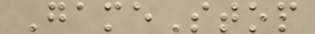GameStop
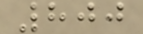800
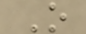O
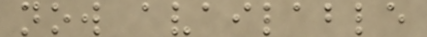now available
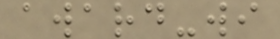award-wi
